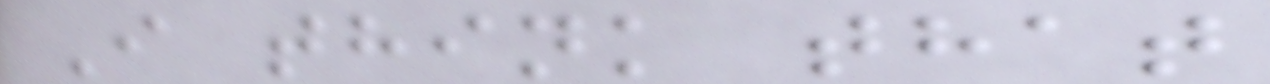I think that
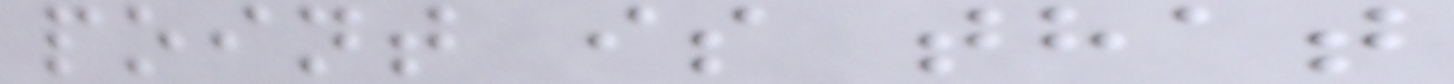point is that
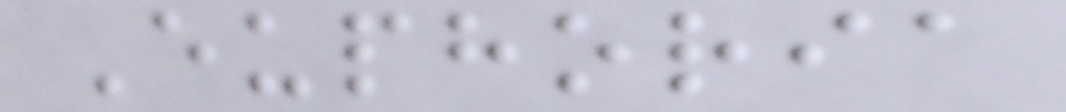Euphoria
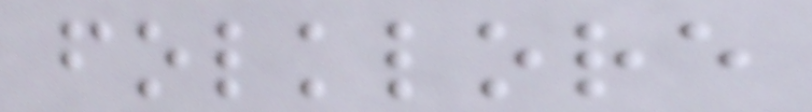folklore
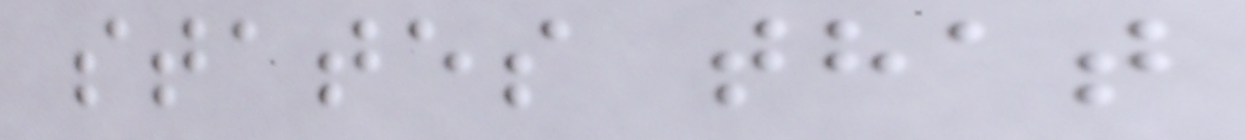states that
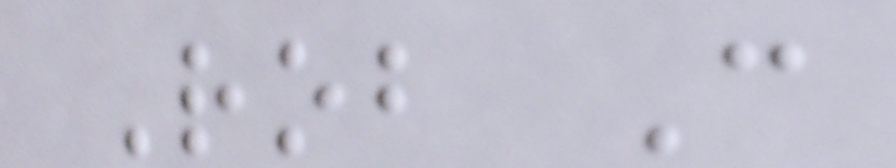Rob C
